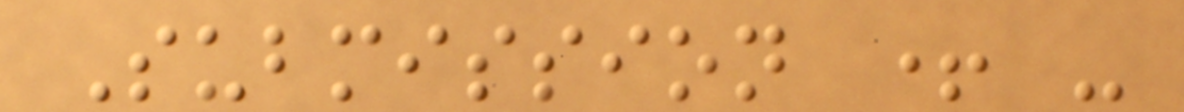Submission + -
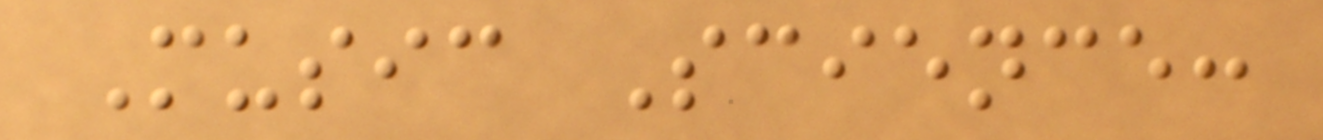Music Science:
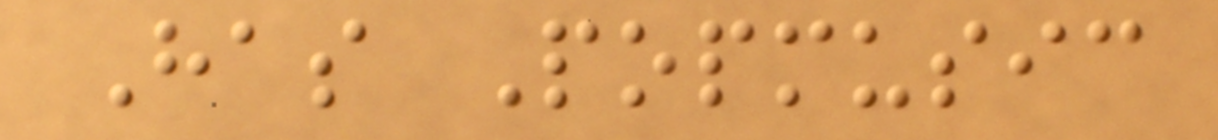Has Popmusic
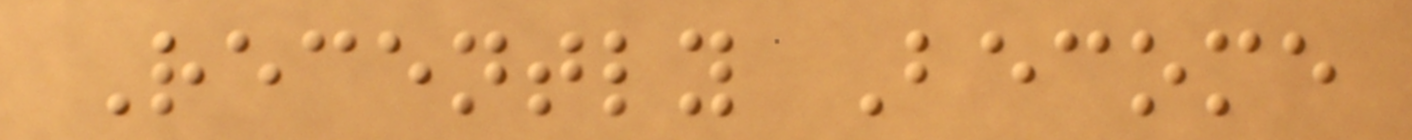Recently Become
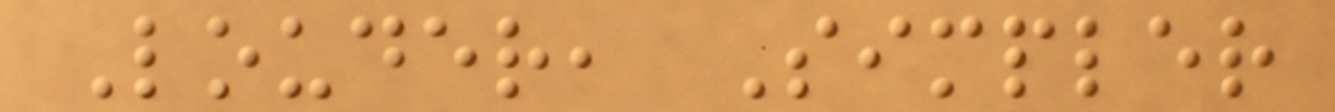Louder, Simpler
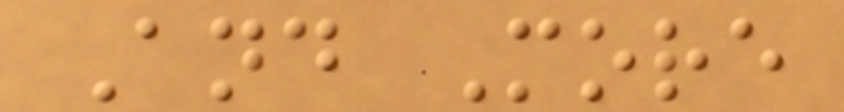And More
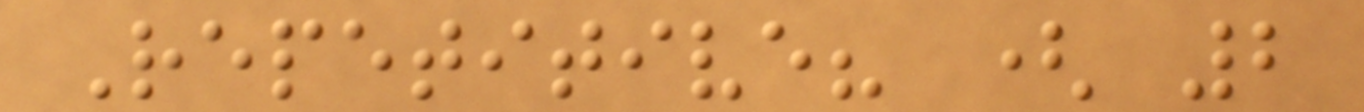Repetitive? ( 2
